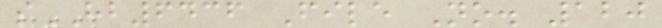sHB6436 File No. 120
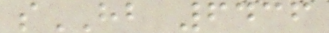sHB 6436
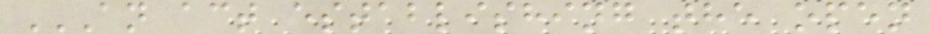AN ACT ESTABLISHING THE OPEN
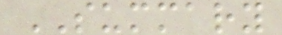SUMMARY
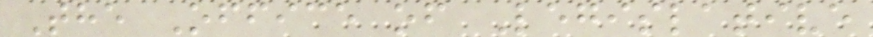The Office of Legislative
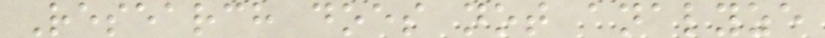Research does not analyze
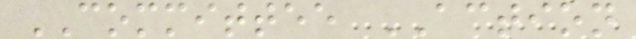COMMITTEE ACTION
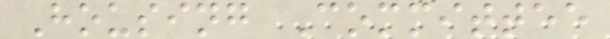Housing Committee
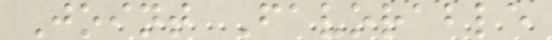Joint Favorable
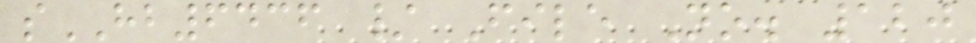sHB6436 / File No. 120
